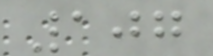107
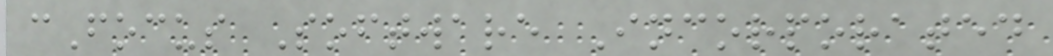cFocus Software Incorporated
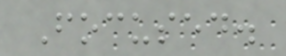Focused.
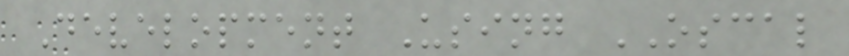Development Using OSCAL
